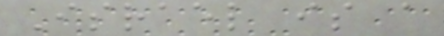Israel is a
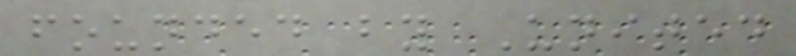founded by United
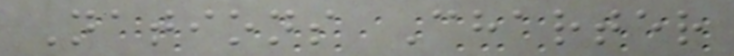Nations Charter
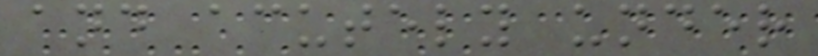and acutely under
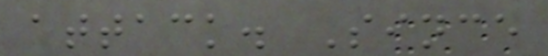attack. Since
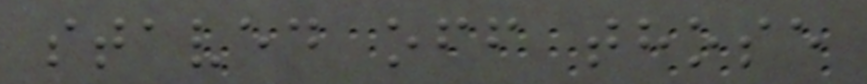staved off those
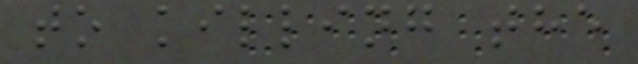to killing the
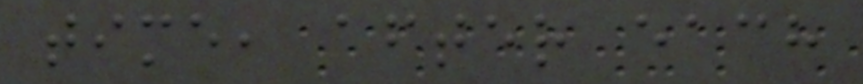time, after each
